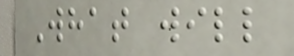What will
